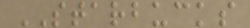STARBUCKS
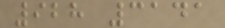928 3141
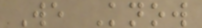We Know
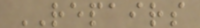REPAIRS
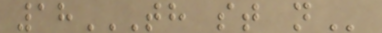18TH ST N
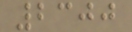2300
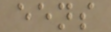eens
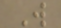W
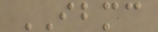IBMC
